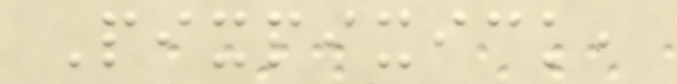Pixpixick,
